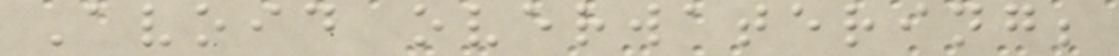Avoid overwatering;
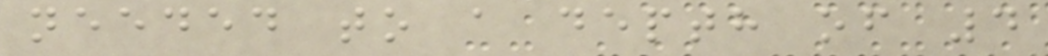needed to a depth of 4
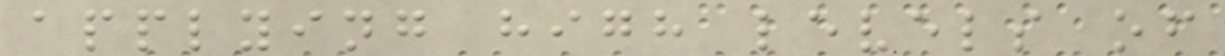applying high levels of
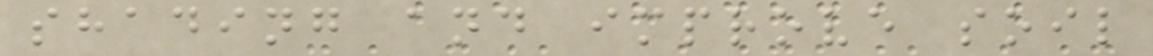shading and improve soil
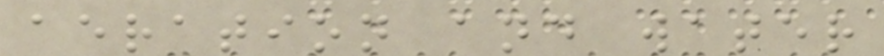aeration and water
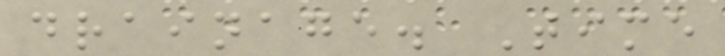drainage. Time
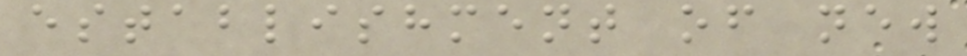establishment of new
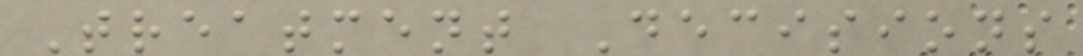Treatment Decisions
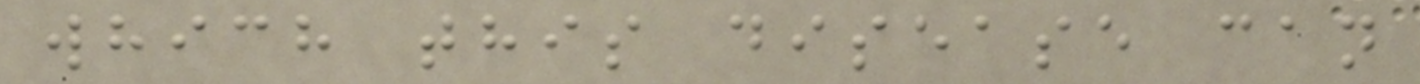which this disease can
